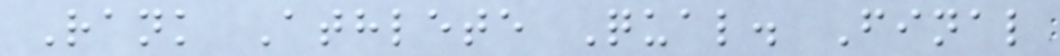Rank Athlete Qual. Final
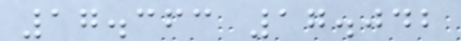17.363 17.042
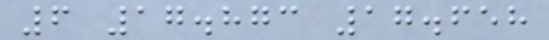6 17.873 17.658
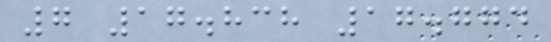7 17.838 17.774
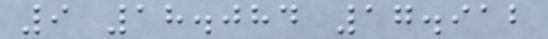9 18.084 17.912
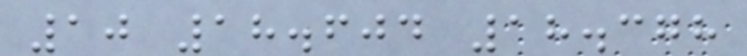10 18.604 18.378
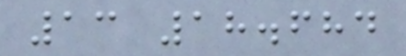13 18.684
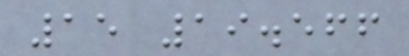15 19.566
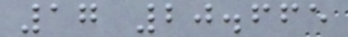17 20.665
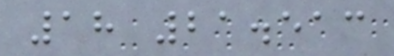18 21.513
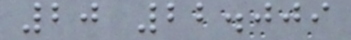20 22.009
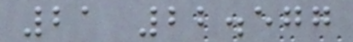21 22.577
